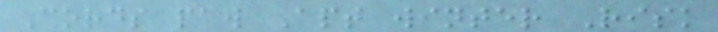Cords paw Apt winter Risk
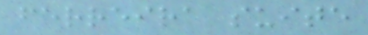ferreira suite
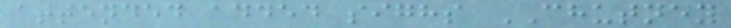attended added sighs CHUTNEY
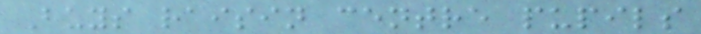Buys raisin centre pupils
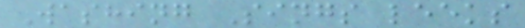Washing Sings leeks
